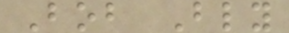Bob Bly
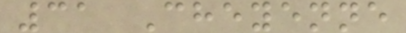31 Cheyenne
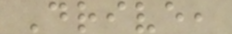Drive,
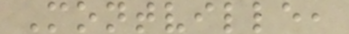Montville,
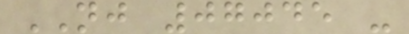NJ 07045 -
